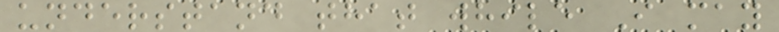understand that while I may
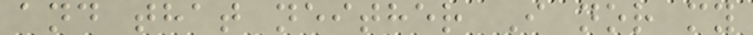and that neither I nor my
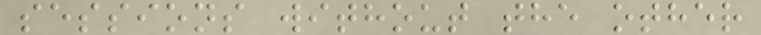sessions without the other
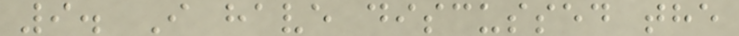9. I have discussed the
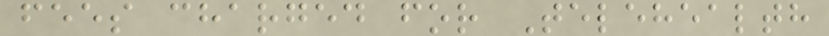fees charged for Telehealth
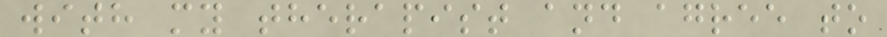with my therapist and agree to
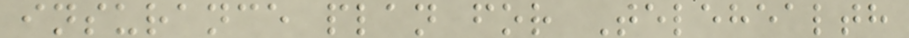insurance plan for Telehealth
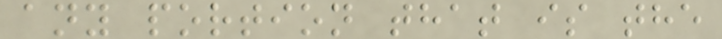any portion that is the
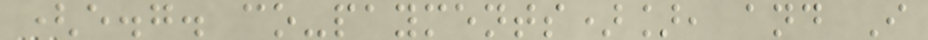(e.g. co-payments)], and I
